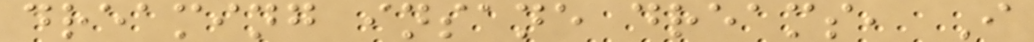dreaming insane dreams, I
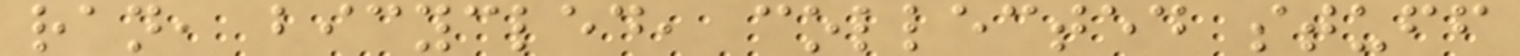ran, bicycled, collected stuff
